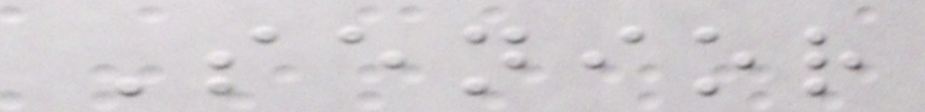Senior
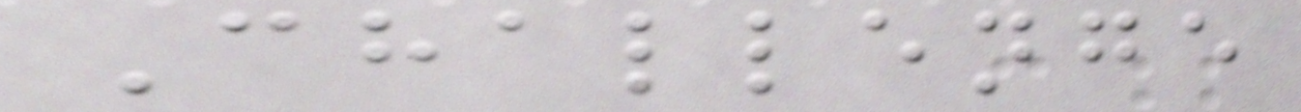Challenge
